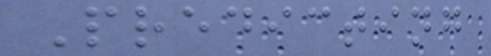Predicting
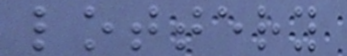lottery
